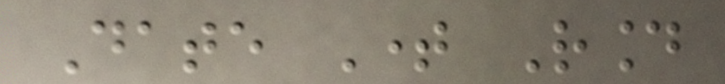Date Time Round
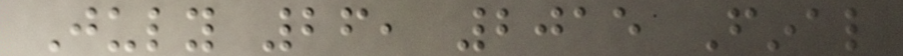July 26, 2015 Final
